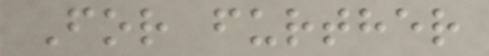For further
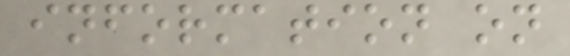information on
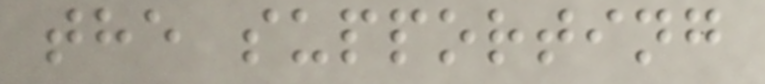the supporting
